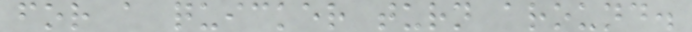for a quicker turn around.
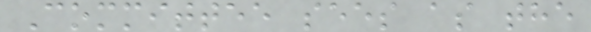Committee sees as the
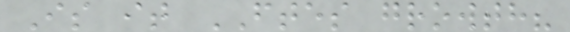Is it FTES growth?
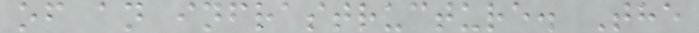of an infrastructure. The
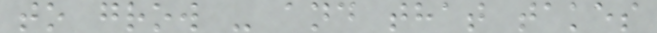to grow - and that takes
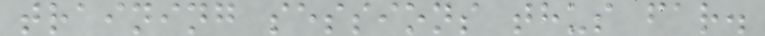training sessions thus far.
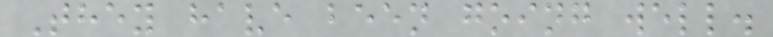They have been going well.
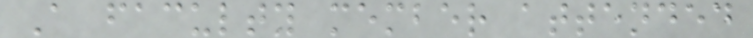A faculty member attended
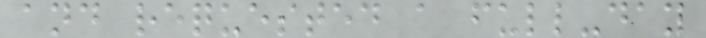and requested a full-day
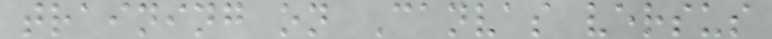training on Canvas versus
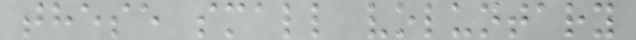these small voluntary
